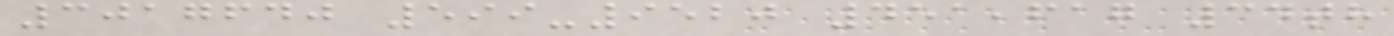3017640 599-9520 451,617 34th
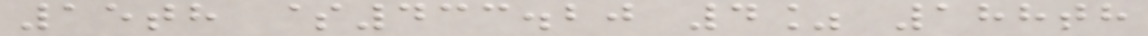15th $433.20 4% 188th
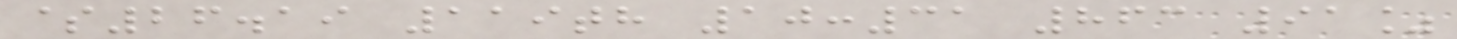$26.19 119th 10:31 863 91%
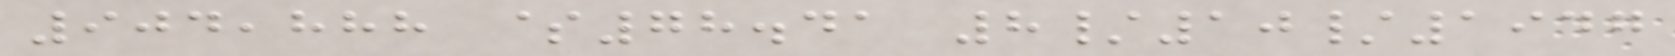904,888 $78.41 8/10/1947
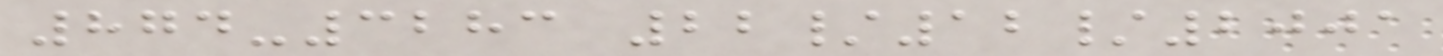874-3283 22/12/2001
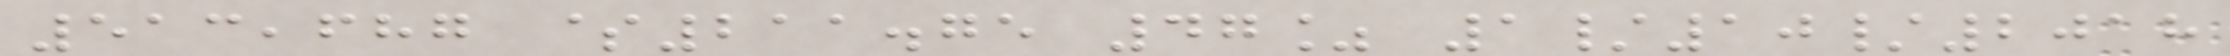513,687 $211.75 47% 1/10/2018
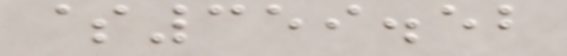$359.52
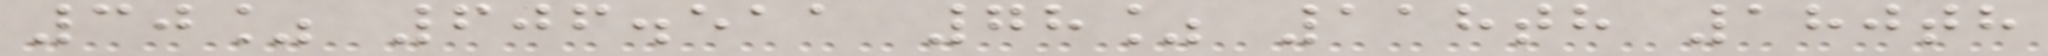30% 606.511 78% 118th 180th
